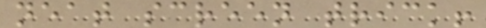neat screen trick!
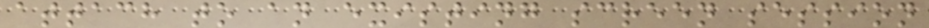attach to an existing screen session
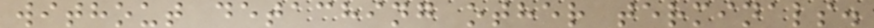without detaching other terminals.
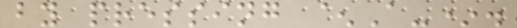by pressing ^A-*.
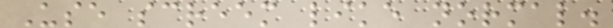Use screem like normal.
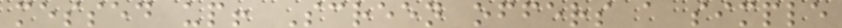messed up! Screen offers a simple
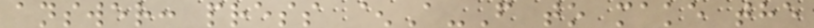answer: press ^A-F to make the
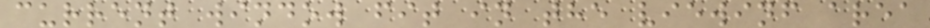current window fit in the viewinf area
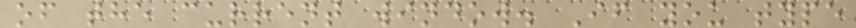of the current window. If you type
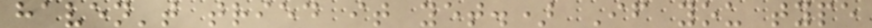haven't tried it yet.) If you type
